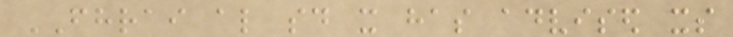FHRAI also said it has advised its
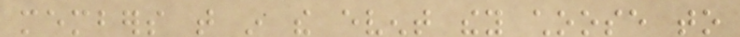members that in the event they choose to
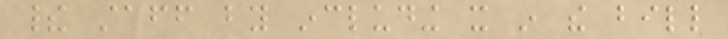their staff by including it in the bill
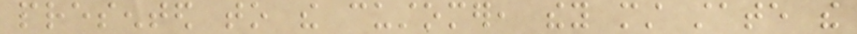presented to the customer, they must state the
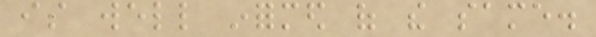is well informed of the same.
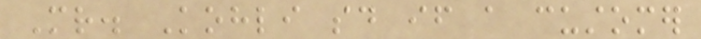Mr. Kohli said if a customer
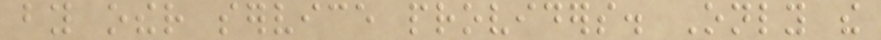by other service providers. Only the
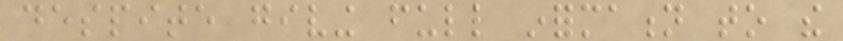despite giving full information to the
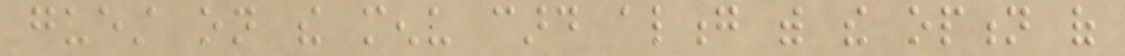guest on the menu card along with the option of
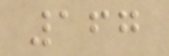167
